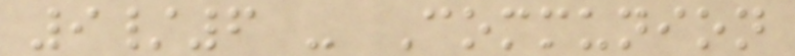9/6 - Communion
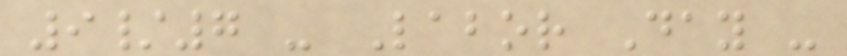9/7 - Labor Day -
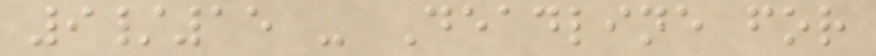9/15 - Deadline for
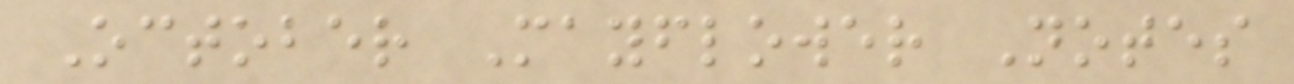October Mayflower Notes
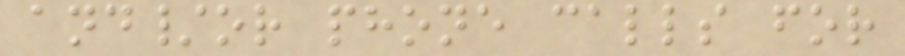and/or phone calls for
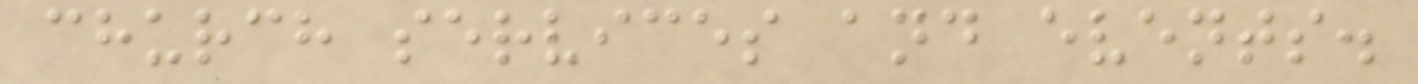church services and events.
